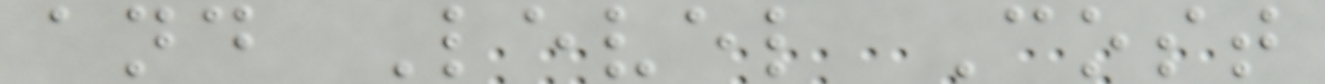and Level Cost
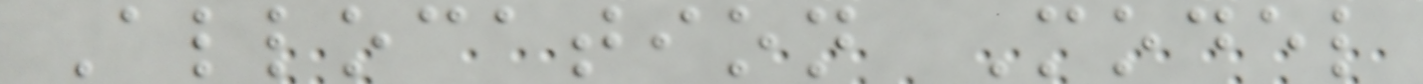Allocation Model
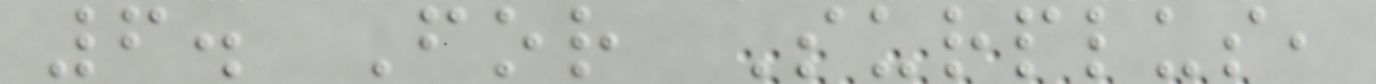6. For Surplus,
